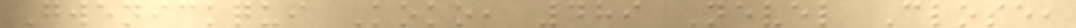Gwenickqui Koko, 489 Nevel Close,
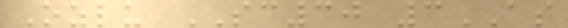Ozlu SC30 3AS
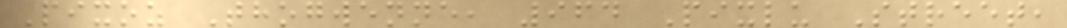Pixoz Thogwenne, 964 Pixlu Street,
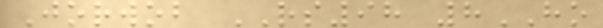Jorwob RS98 8HO
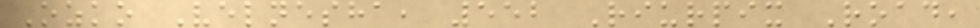Ozko Velnesha, 552 Riurpix Road,
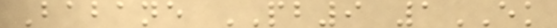Babane PB9 1EK
